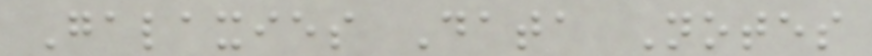Galaxies Data Notes
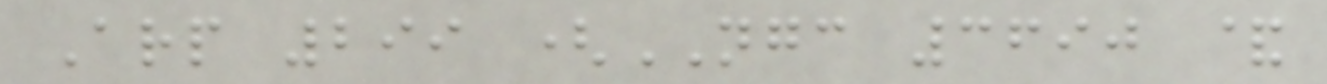Arp 299 (NGC 3690 &
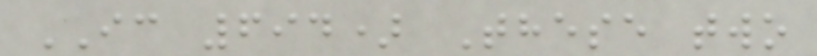IC 694) These two
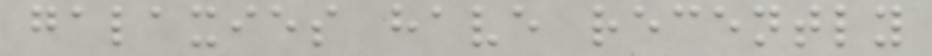galaxies have recently
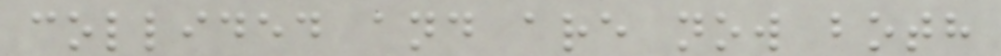collided and are now both
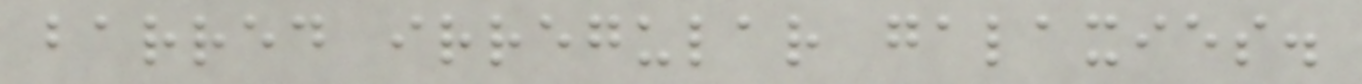barred irregular galaxies.
